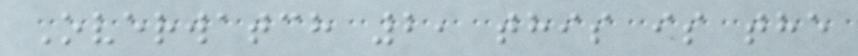Overwatch 2, this is the
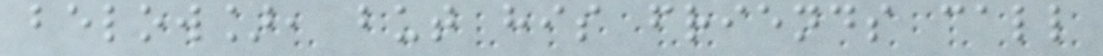below], but his friends call
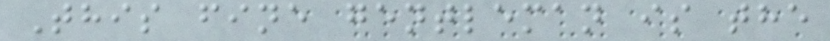This fine gentleman is the
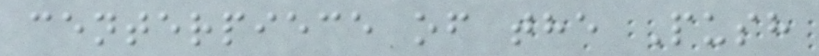centerpiece of the Push
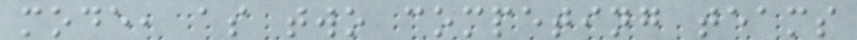mode, as two competing teams
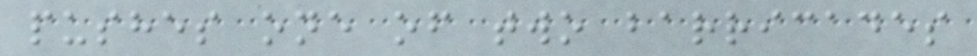pushes one of two barricades
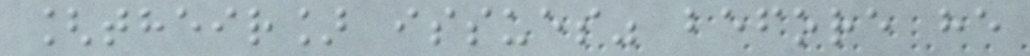[their] issues" before he
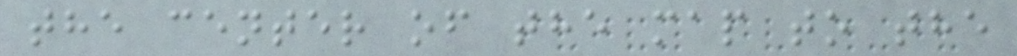the center of the map to the
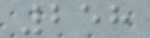258
